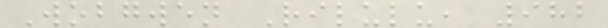Wobgwen Rilulu, 982
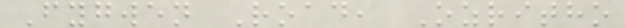Fygwen Road, Ozritho
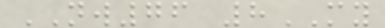NW76 8MY
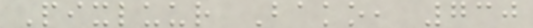Pixluur Bako, 730
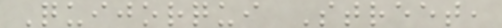Quijorqui Street,
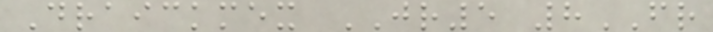Draickmex JR5 8FR
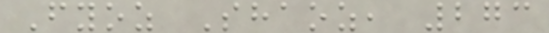Fyoz Shaoz, 273
